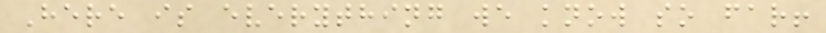Here is everything we know so far!
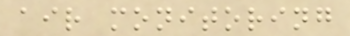air monitoring
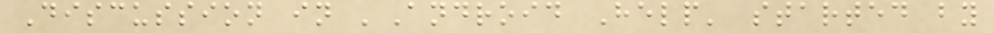Discussion in 'Android Help' started by
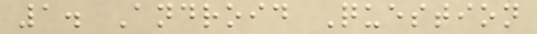1. Android Question
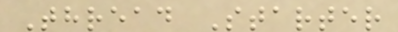Thread Starter
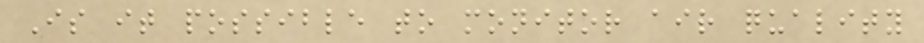Is it possible to monitor air quality
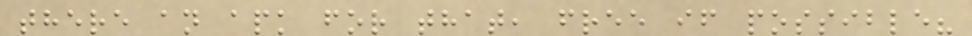there an apk for that, free if possible?
